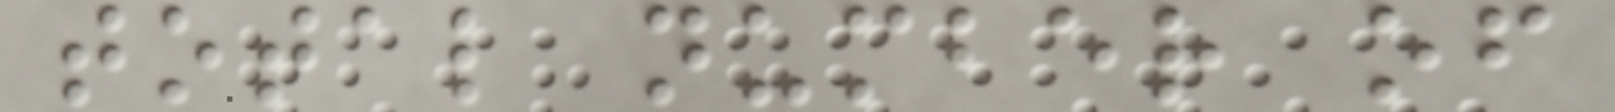total number of
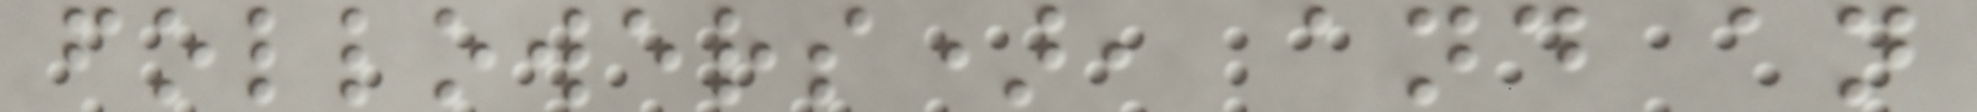followers), and an
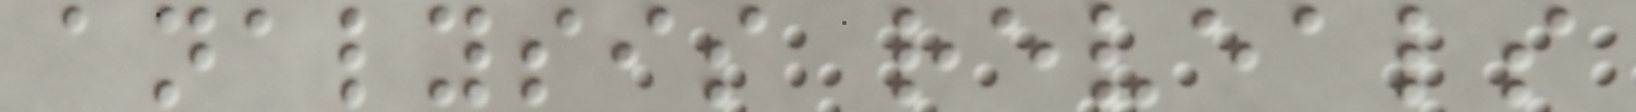analysis reveals
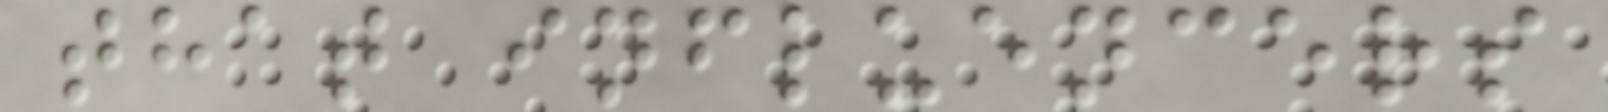that influencers
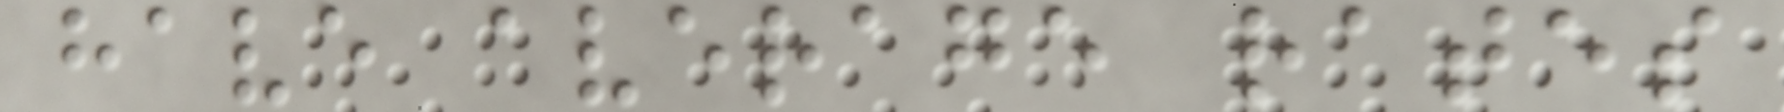have average rates
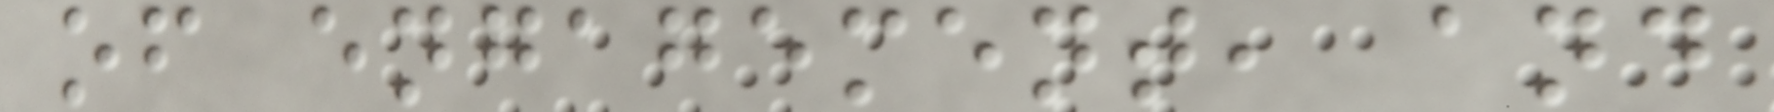of engagement, and
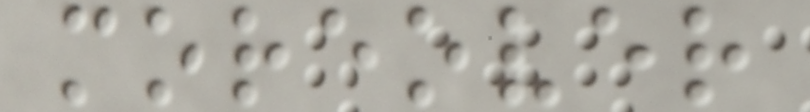moreover
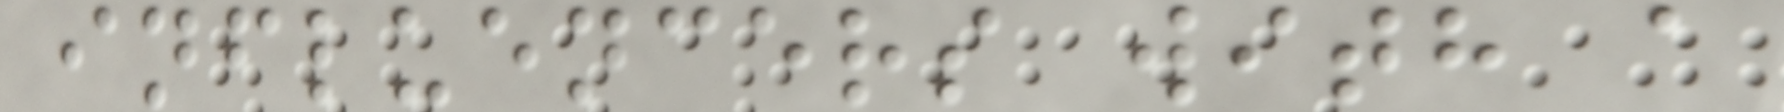influencers with a
